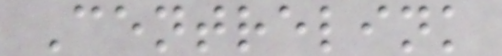Centrelink
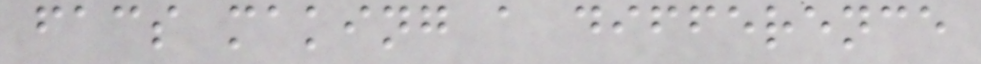facs making a difference
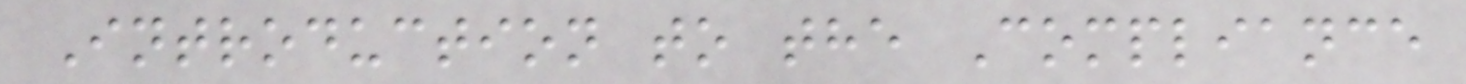Introduction to the Compliance
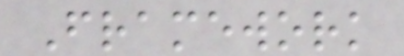Framework
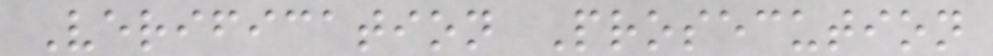Verification Prosecution
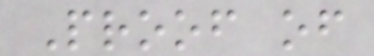Proof of
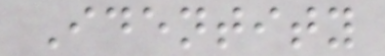Identity
